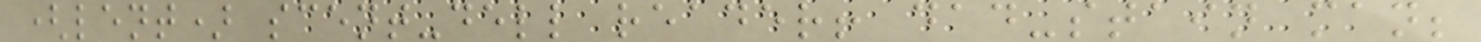(lent) scent-dell reader! dad-stain man;
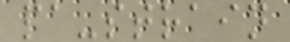pa-strain
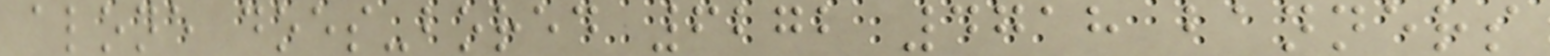alone does-bored 6272 4718 banners
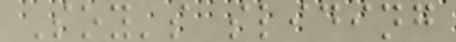Soy's sliding
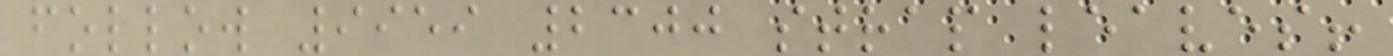follow 9959 2300 strap leaves!
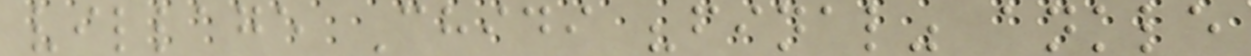village Chidi "final" ankle
